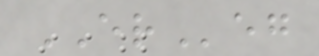EReg
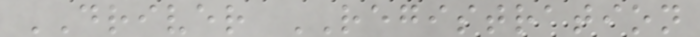DRIVER REGISTRATION
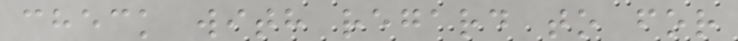check with regard to for
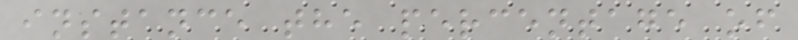instance the percentage of
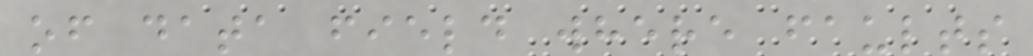of data field where faults
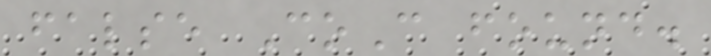false CoC found.
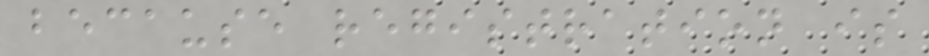because registration is
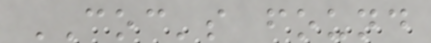COC's found
